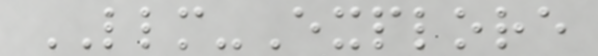LLM-Explore
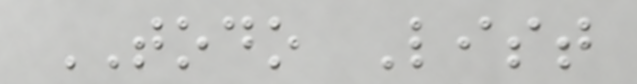TODO List
